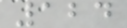124
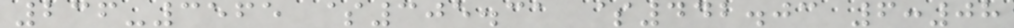236-3565 $305.31 $442.03 6:08
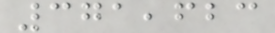371,623
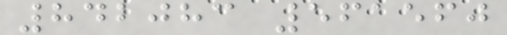842083 561560
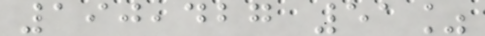190,427 51%
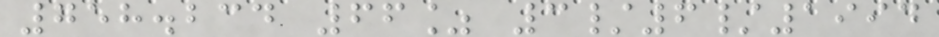758.234 66% 3/6/1994
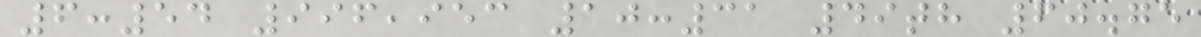6:54 996,953 10:31 49th 60.75
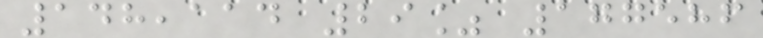148,114 29% 177586
